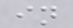in
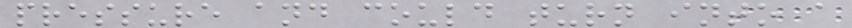pressure and could turn into a
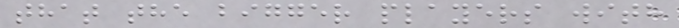that the bigger players with
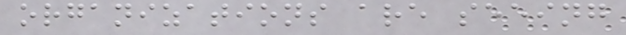organizations are seeing
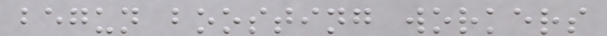begun boosting workers
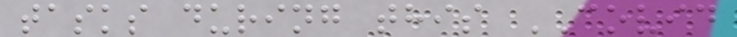tasks during this COVID
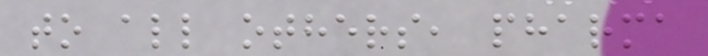to all others, pharma
